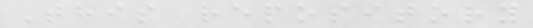This repository
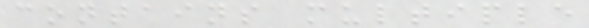contains multiple
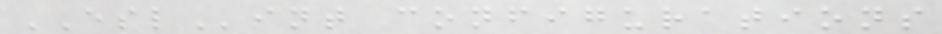ESLint configurations
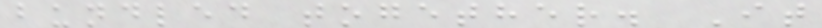bundled together. It
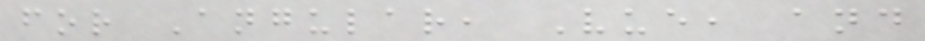for Angular, Vue, and
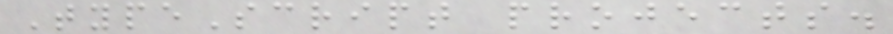TypeScript projects.
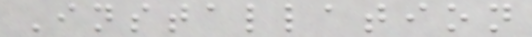Installation
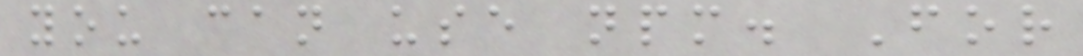you can use npm. For
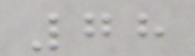78
